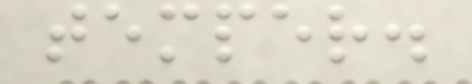temper.
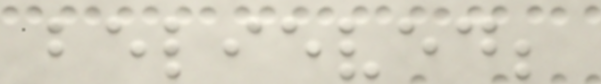believed;
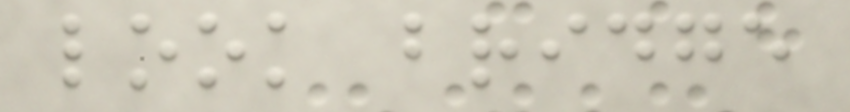look bridge
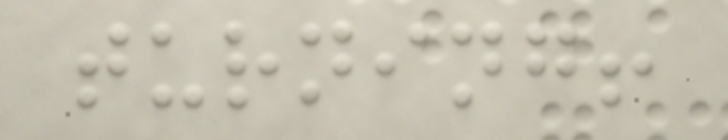turning!
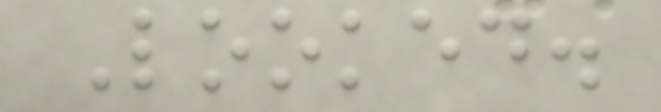Looked.
